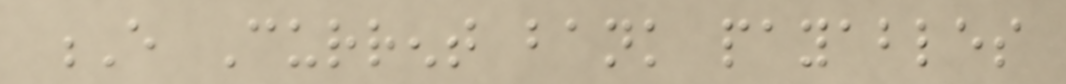E Current bank payables
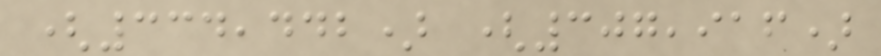(334,442) (307,916)
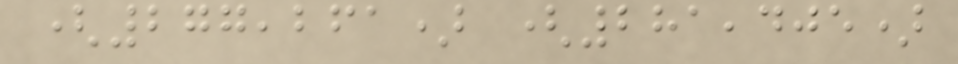(277,261) (281,405)
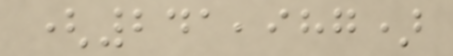(241,987)
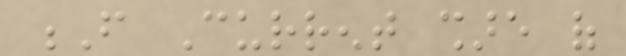F Current share of
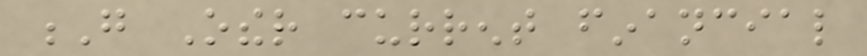G Other current financial
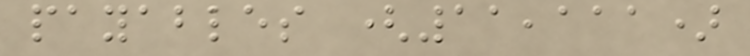payables (11,111)
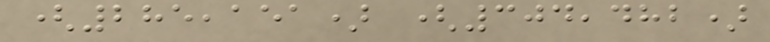(285,151) (304,482)
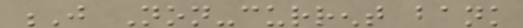J Non-current bank
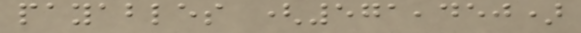payables (571,450)
